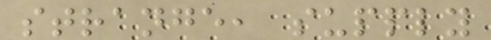strange, supply
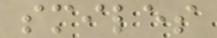smiles
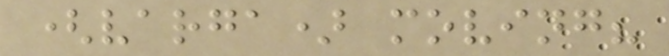(varga) moving?
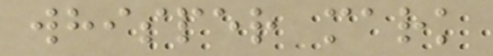whisper mark
